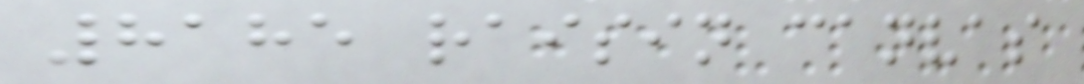8185 raisin canvas
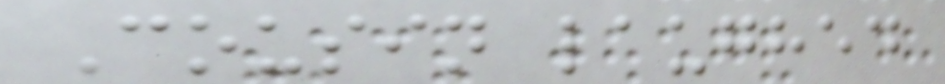Cousin laughed
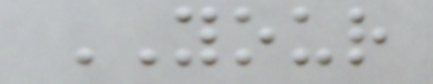YOUR
